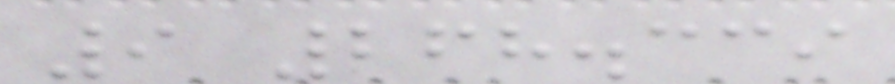9 268.339
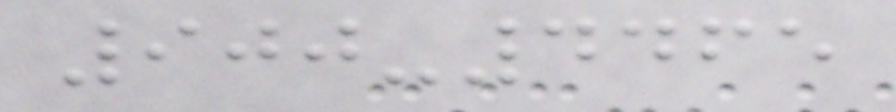900-4465
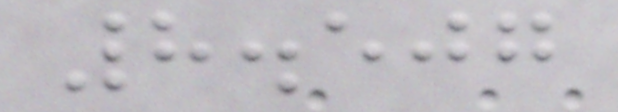8.507
